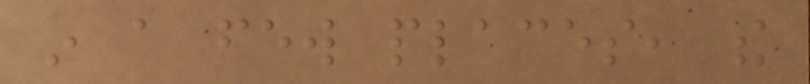in a few places, the
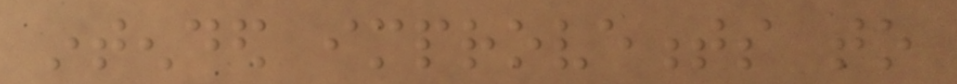intended improvements to
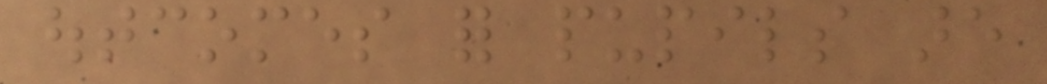outcomes for pupils are
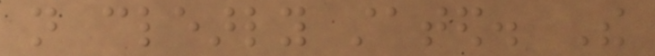not clearly stated. The
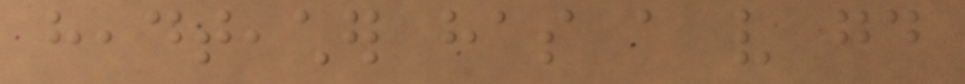headteacher has a very good
